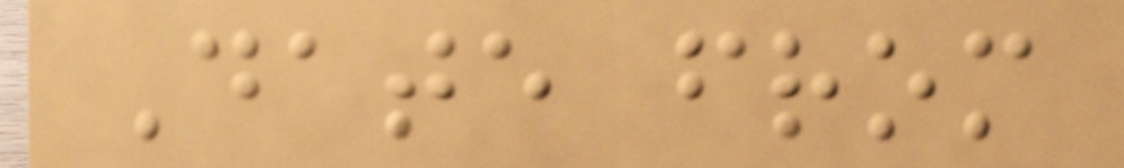Date from
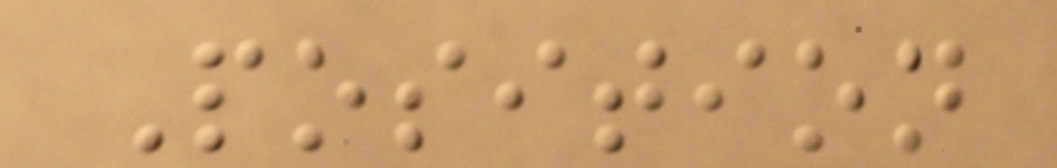Position
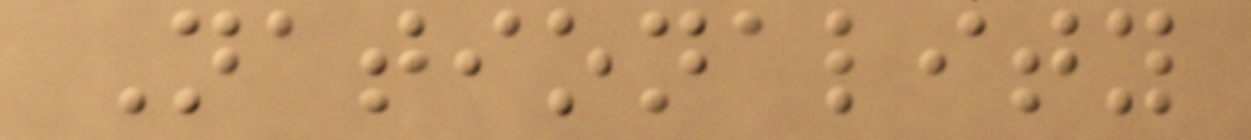Nationality
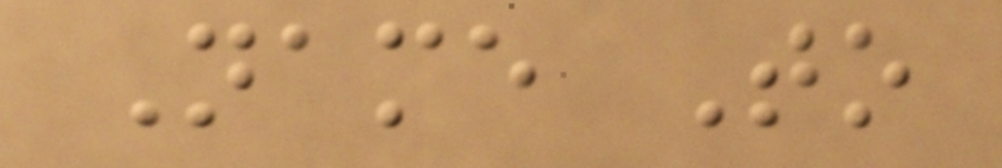Name To
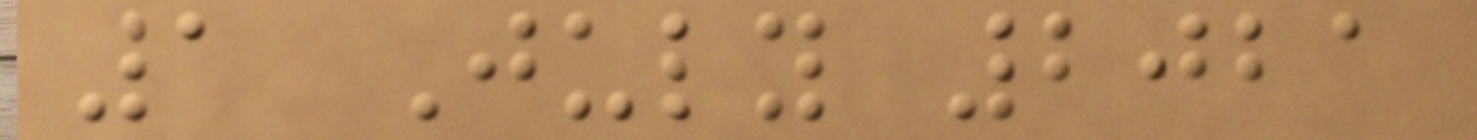1 July 2021
